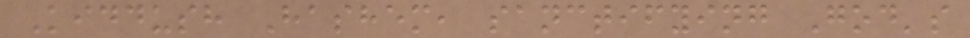Kiddush Hashem, sanctifying God's
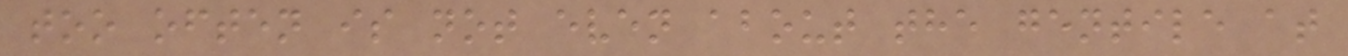too often is not even about the gentile at
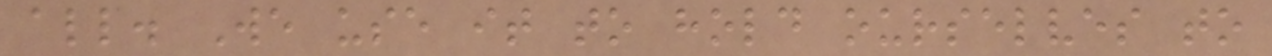all. We use it to hold ourselves to
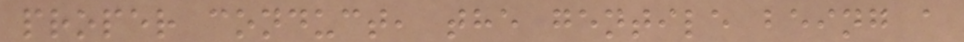proper conduct, the gentile being a
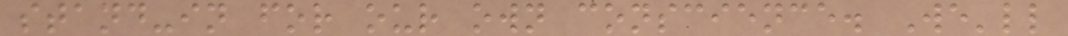stand-in for our own conscience. We'll
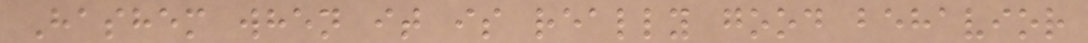Hashem when it is really good behavior
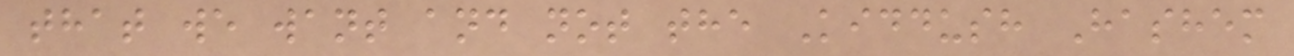that we want and not the Kiddush Hashem
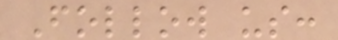Follow us:
